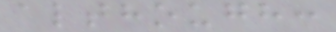although:
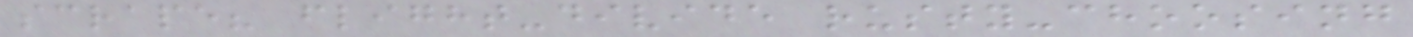scrape? flight-divide rusty-choosing
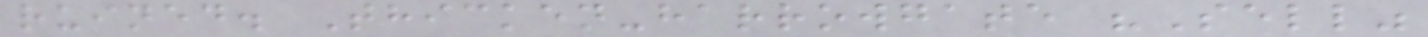ruined. Thicken-harrowgate "Sell"
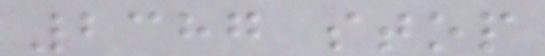2387 stop
